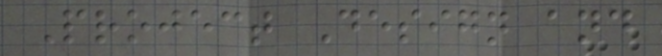Project Design and
